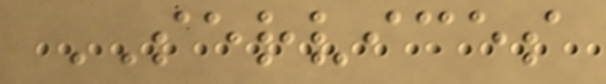SERVICES
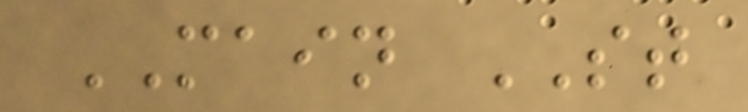MAIN ST
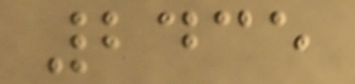2435
